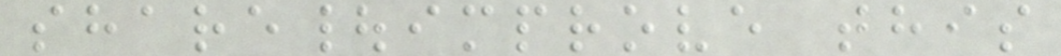share|improve this
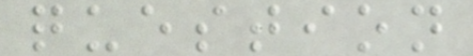question
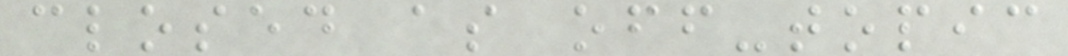closed as off-topic
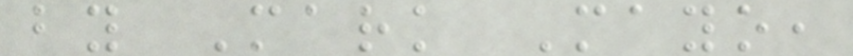by Mark Mayo,
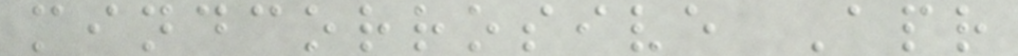mindcorrosive Apr
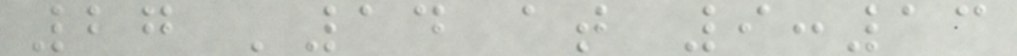27 '14 at 9:13
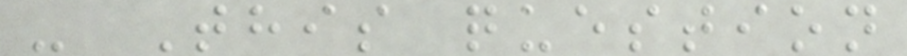- This question
